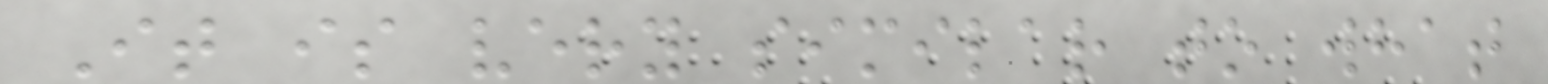It is very similar to what
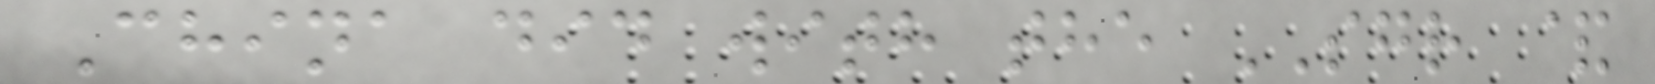China did with the SGR &
